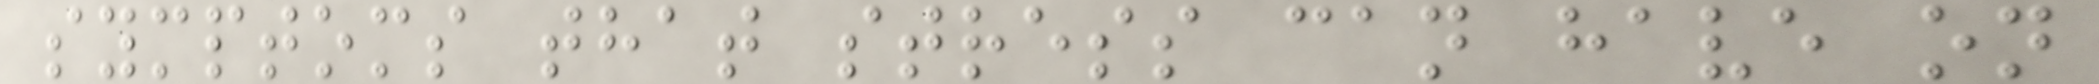symptoms that stress can have on
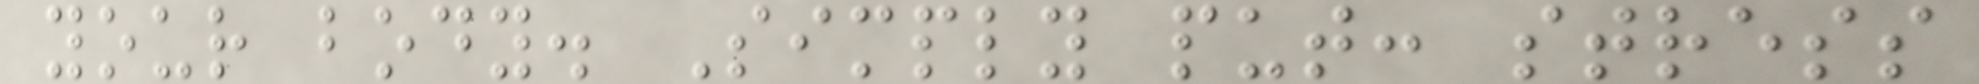your body. Simply put: stress
